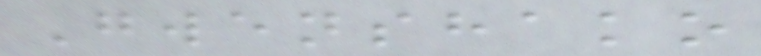Gwenshako
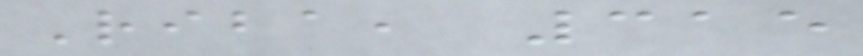Riba, 315
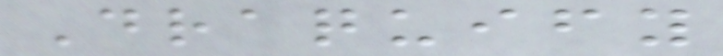Draquify
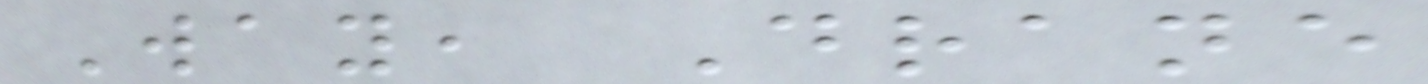Way, Drane
